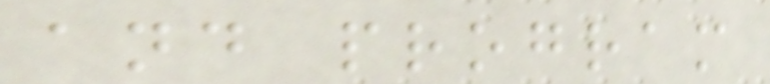and program
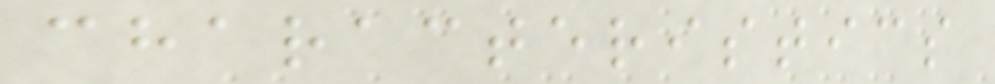characteristics
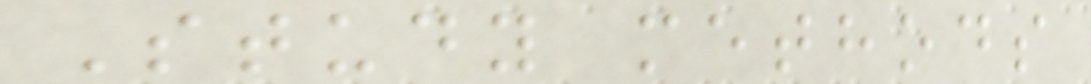Study methods
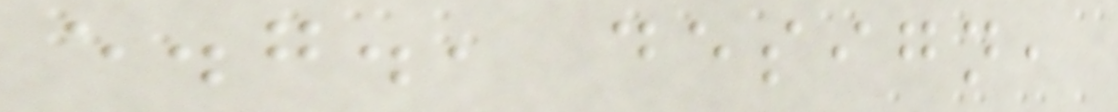e.g., design,
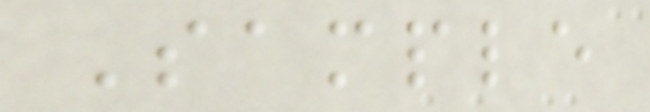Sample
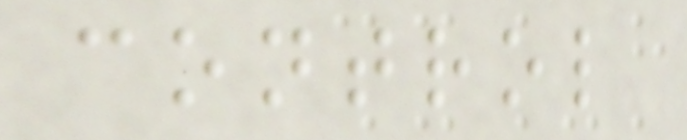control
